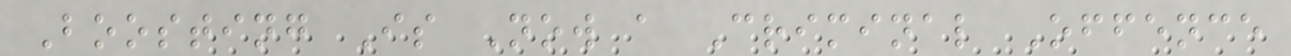Boosting Is Now a Criminal Offence
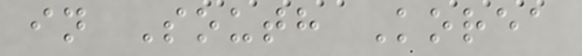in South Korea
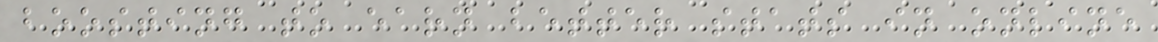boosting to earn better stats in online
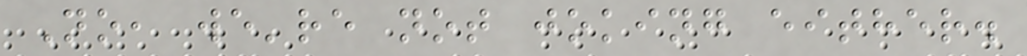No, we're not joking either.
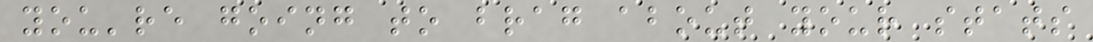you're going to brag about your stats
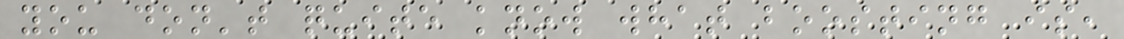you don't quite know what boosting is,
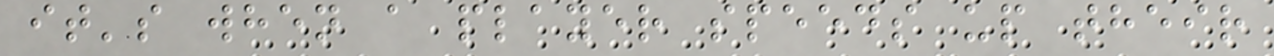it's when a player speeds up their
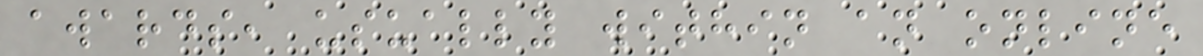awards, usually within an online
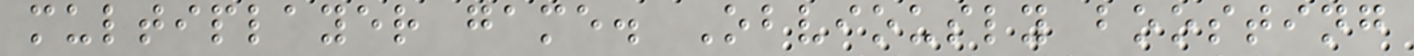multiplayer game. Obviously boosting
